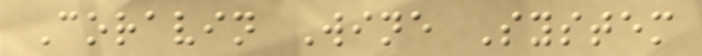Coravin Wine System
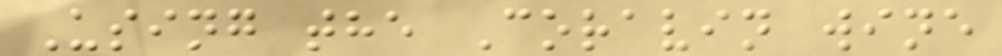Using the Coravin wine
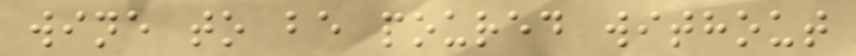wine to be poured without
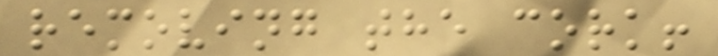removing the cork!
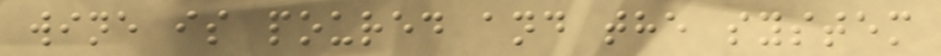wine is poured and the system
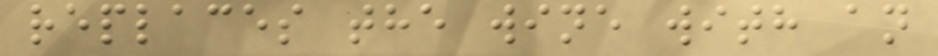replaces the wine with an
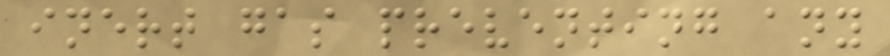inert gas preventing any
